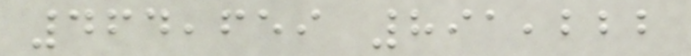464,659 891,222
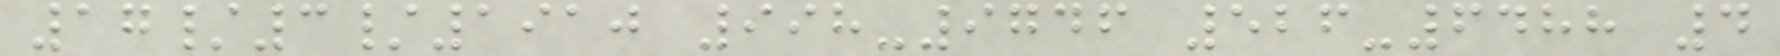17/3/1910 998-9746 526-6488 4
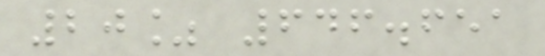20% 646.651
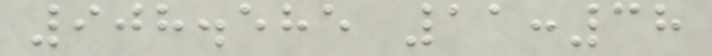908.585 11:38
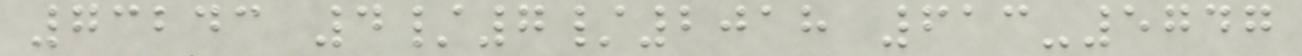73243 4/7/2018 613-5747
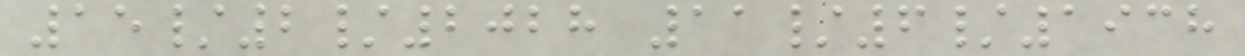15/2/2028 11/6/1938
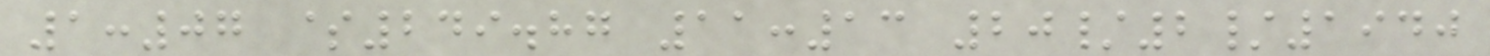1:07 $249.87 11:13 20/2/1940
